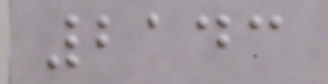2143
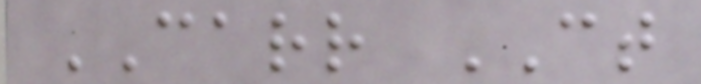CARR CT
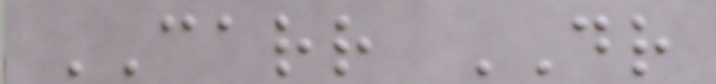CARR DR
